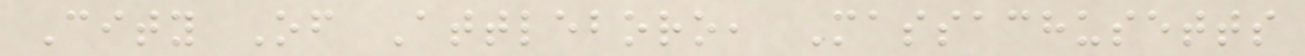City Of Attleboro, Massachusetts
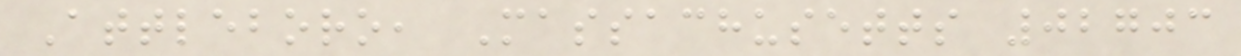Attleboro, Massachusetts 02703
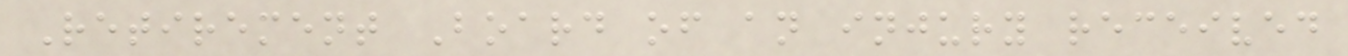Retirement Board of an injury received
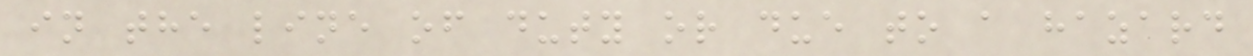in the line of duty or due to a hazard
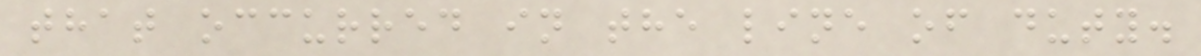that occurred in the line of duty.
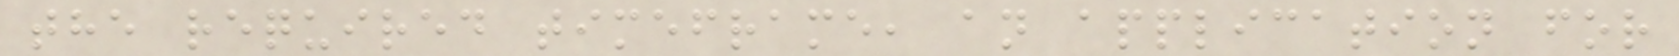the required timeframe, an application for
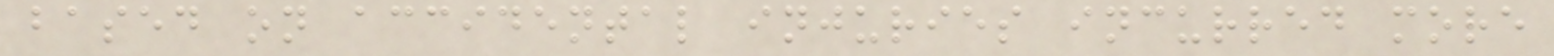based on accidental injuries incurred more
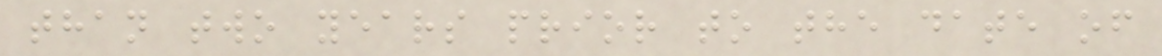than two years prior to the date of
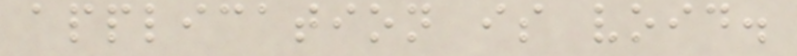application is void.
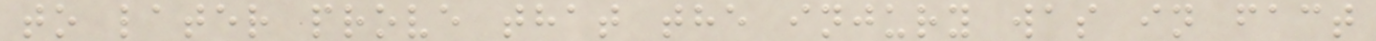to later prove that the injury was in fact
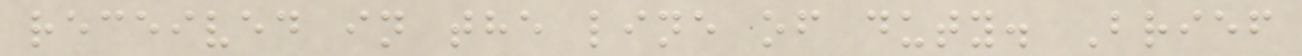received in the line of duty. Brief
